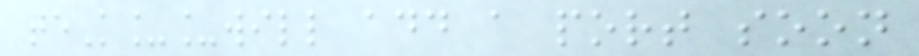teK__will add a port soon
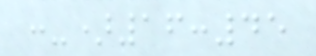:-)16:45
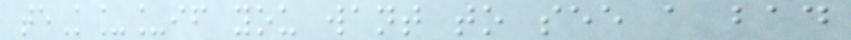teK__if you want to see a bad
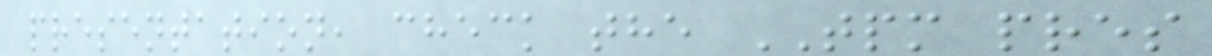presentation, check the TPM pres
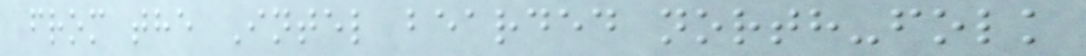from the Intel bearded north-folk
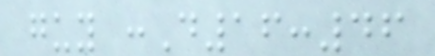guy :D16:46
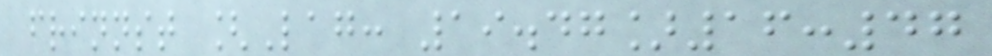frinnst [Lag: 19.47]16:47
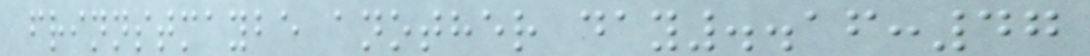frinnstmaybe another day..16:47
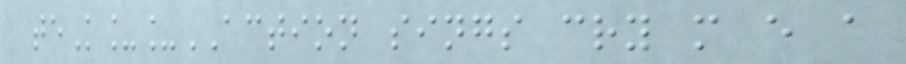teK__ACTION sings cry m e a
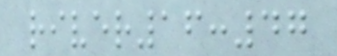river16:47
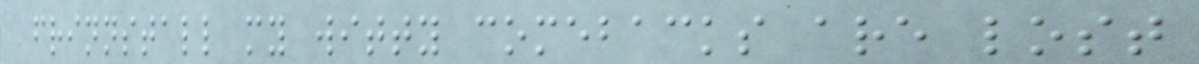frinnstall my witty comebacks are lost
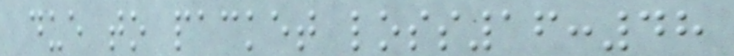due to packet loss16:48
